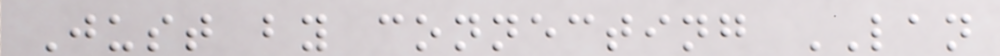Just by connecting LAN
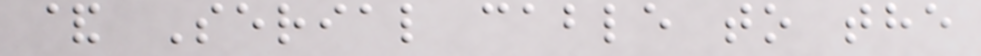& Serial cable to the
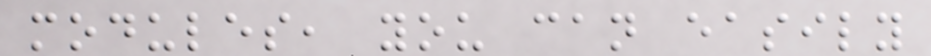modules, you can easily
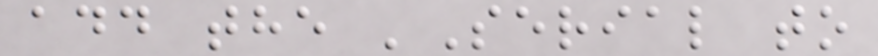add the 'Serial to
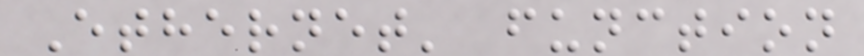Ethernet' function
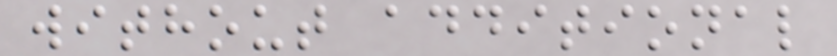without additional
